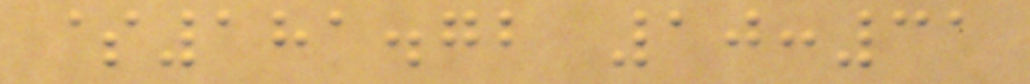$181.72 10:31
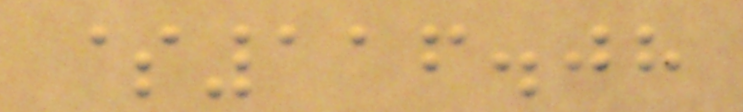$116.08
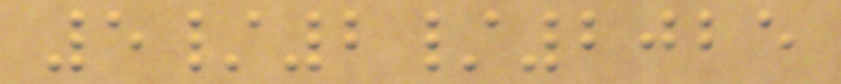5/2/2025
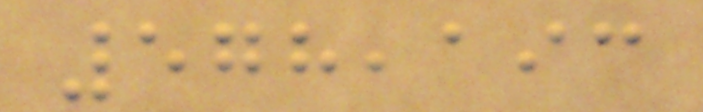578,193
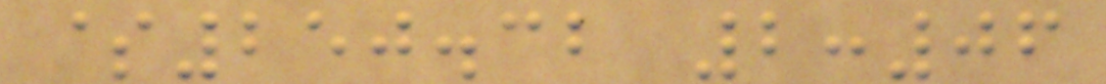$250.32 2:06
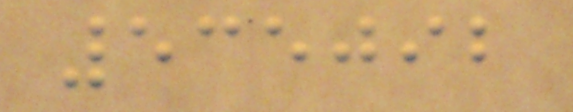535092
